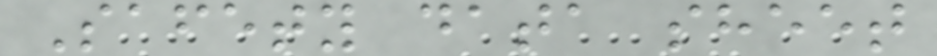Safety data sheet
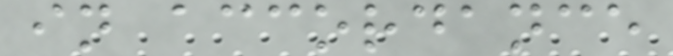in accordance
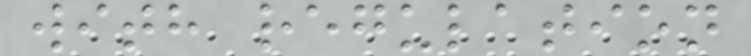with regulation
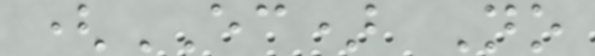(EC) No
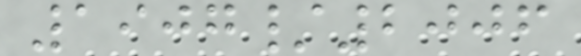1907/2006
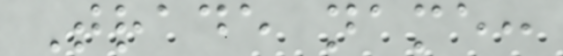Trade name:
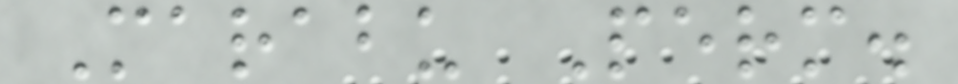Marabu Perm.
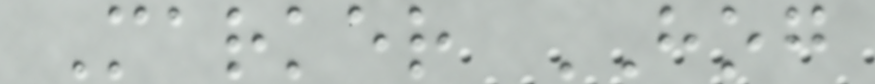Marker HOG
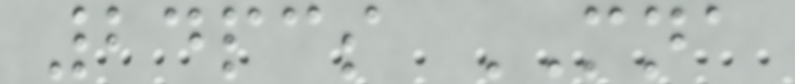24pcs MNA
